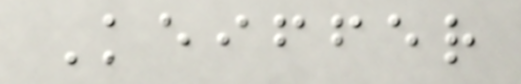Keiffer
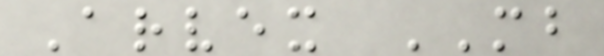Arvex MB
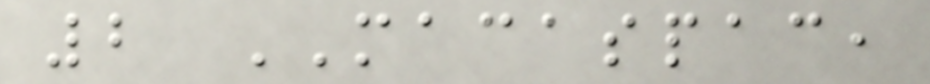2 MACASPAC,
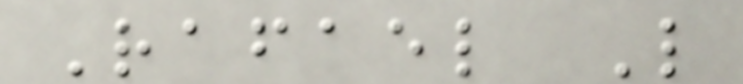Rafael L
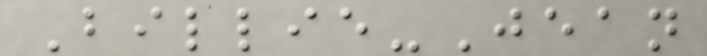Billie-Jean
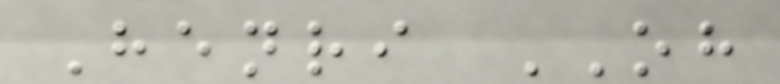Henri OH
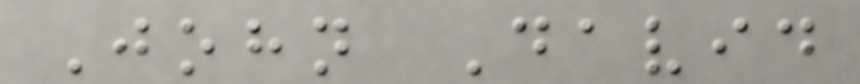John David
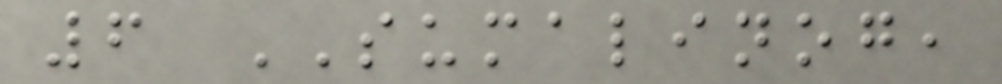6 SUMALINOG,
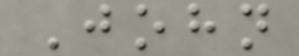John
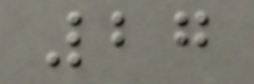27
